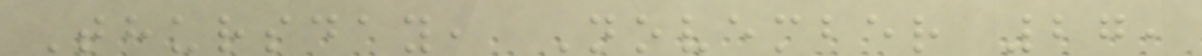Thursday, November 27,
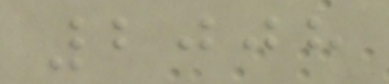2008
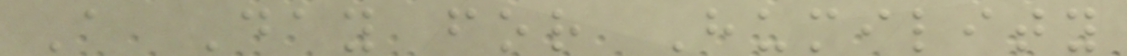A Day for Humility
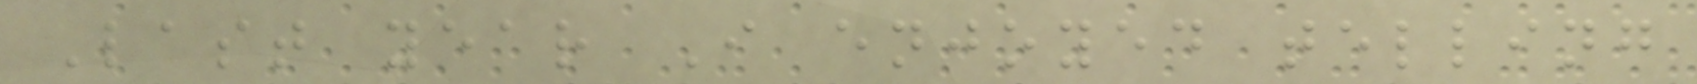Last year I enjoyed telling
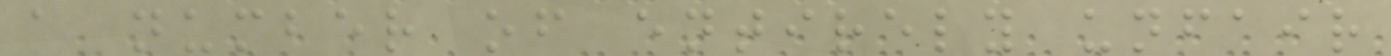a number of entirely unfair
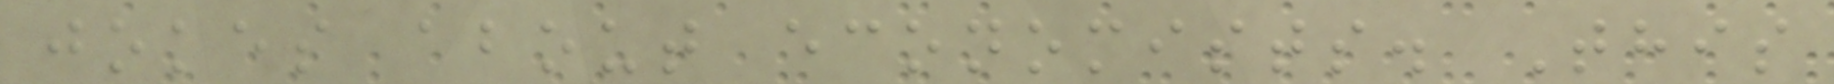jokes about economists. This
